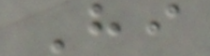Hi
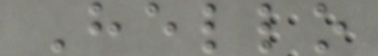Hello
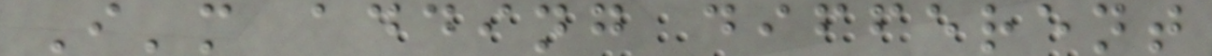I'm adding different
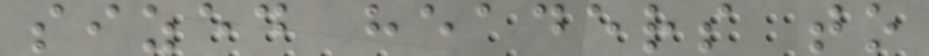sized headers to
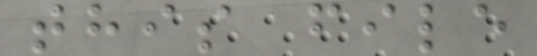this file
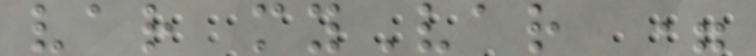var myVar =
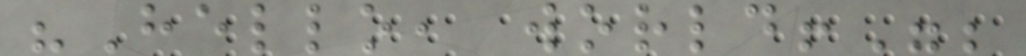"Hello, world!";
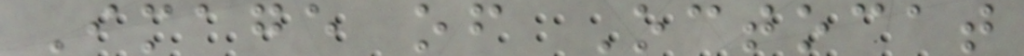Image of Octocat
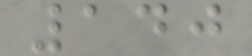140
